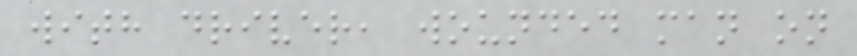with driver, wounded man on
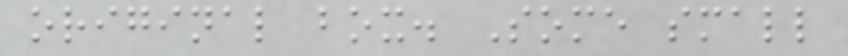original box. Some small
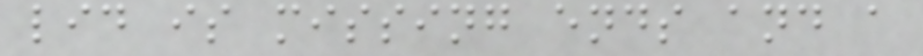lid is missing ends and a
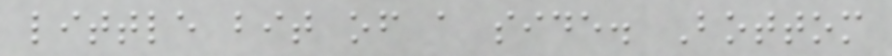little bit of a side. Bottom
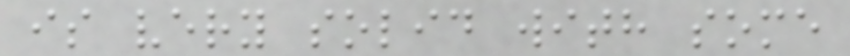is very solid with some
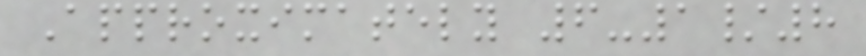Approximately 6-1/8
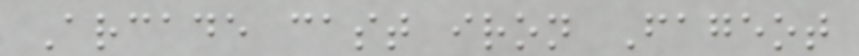Arcade cast iron Fageot
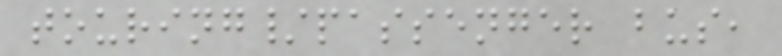touring/passenger bus,
